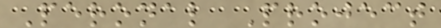Peronal Project
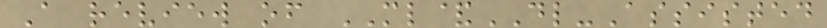A review of ML&DL-Assisted
